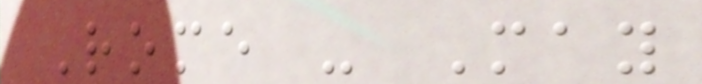Rome - May
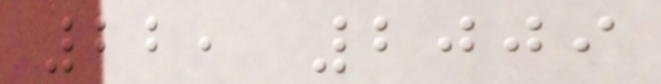22, 2009
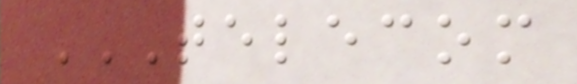TELECOM
